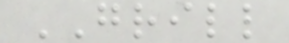GRILL
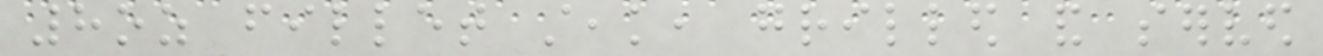8oz fillet steak, grilled and served
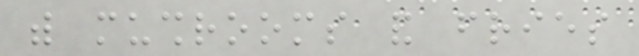with mushrooms and fries
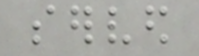served
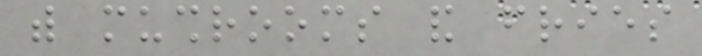with mushrooms and fries
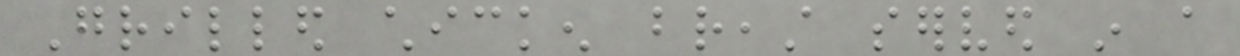Grilled chicken breast served in a
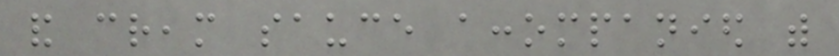and cream sauce accompanied with
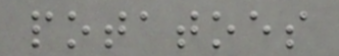potatoes
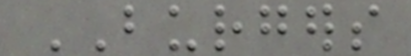BURGERS
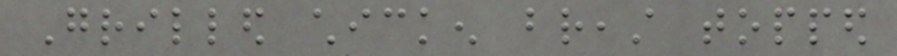Grilled chicken breast topped
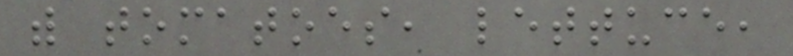with tomatoes, lettuce,
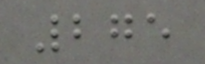275
